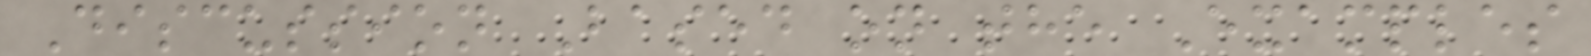Discussion Based on the Examples
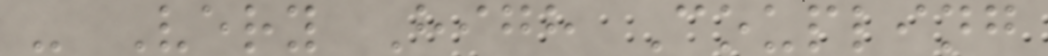- Very High Coupling
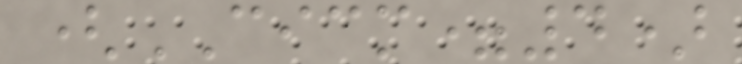(CICM=4)
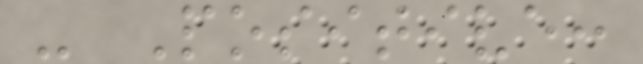- Positive:
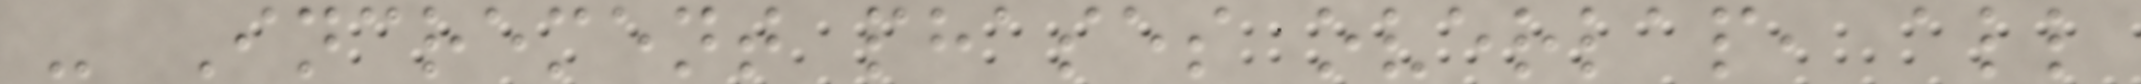- Increment phases overlap, all
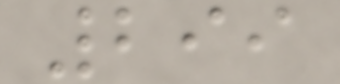299
